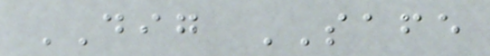DIG SAFE
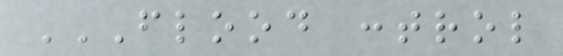FLOOD CONTROL
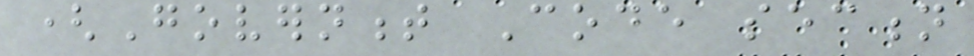(Government Code section
